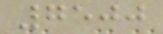7500
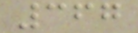367
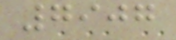7907
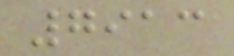7913
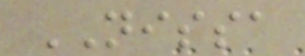NISSA
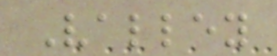Valley
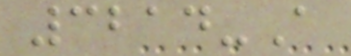3214-A
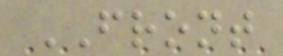FRONT
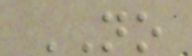NO
